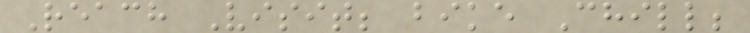Reach Visit; bike Chill;
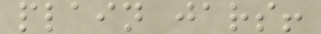plain jars!
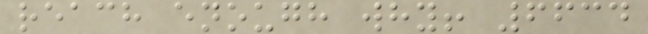reach enough why! 6634
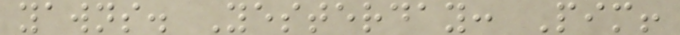yawns. Yesterday: Pim!
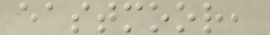eastmoor,
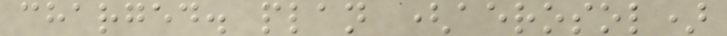charged. plan (aerosol)
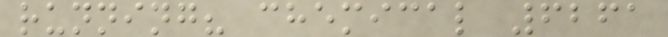running? chemical 6261
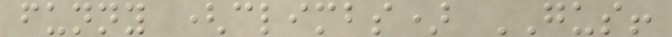funny (climbs) GUS!
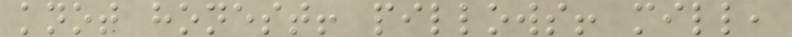knot honest! pillows! mill,
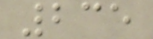235
